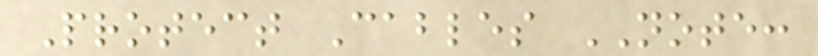Protect Cables NOTE:
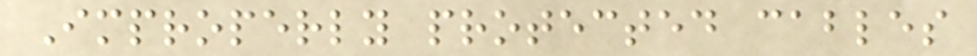Improperly protected cables
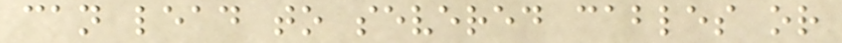can lead to severed cables or
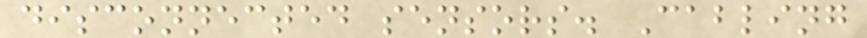disconnected sensors. Cabling
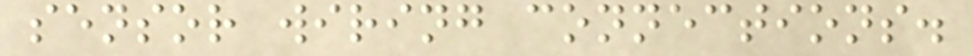sensor wiring connections.
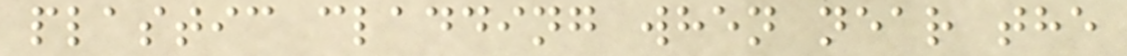plastic cladding when near the
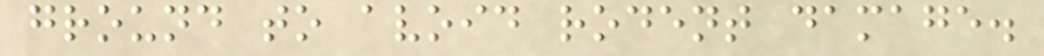ground to avoid rodent damage.
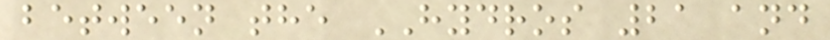between the HYDROS 21 and
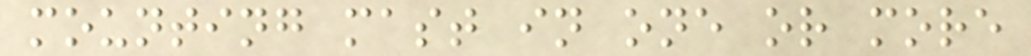mounting mast in one or more
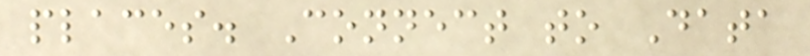places. Connect to Data
